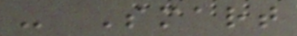- Smart
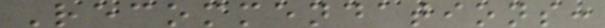Recommendations:
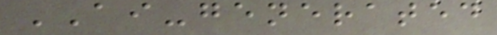AI-generated
